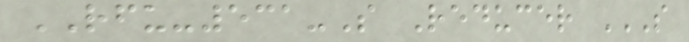RFU-531-S Reducer S
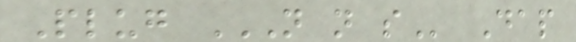Plug N N S Dap
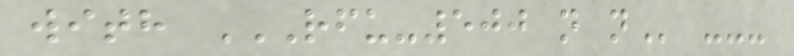with RFU-500 N N ---
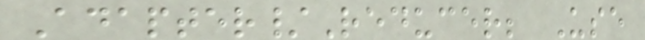Adapter/Reducer; Use
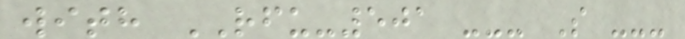with RFU-501 --- S ---
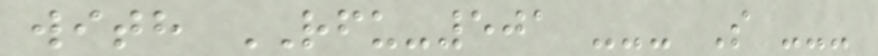with RFU-501 --- S ---
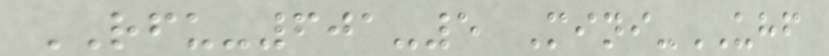RFU-601-5 Mini-UHF
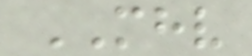MHV
